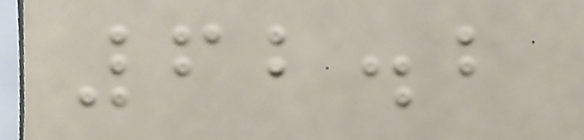62.2
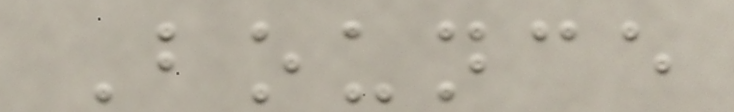Bounce
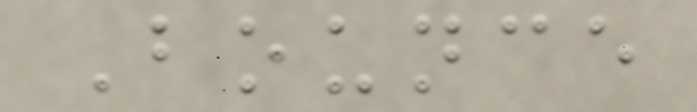Bounce
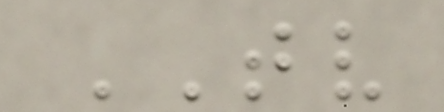TV
